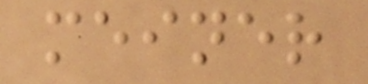meiner
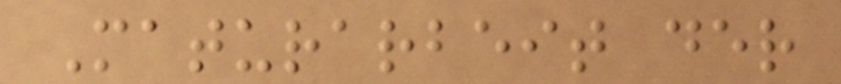Maturarbeit der
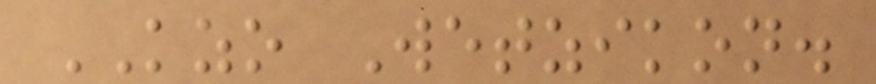KZO Wetzikon.
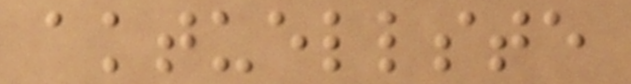aktuellste
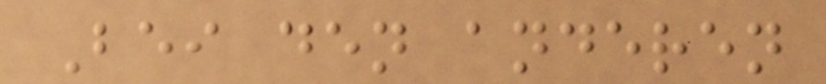Bei den anderen
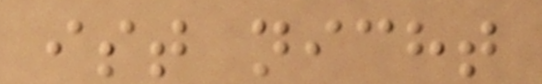ist nicht
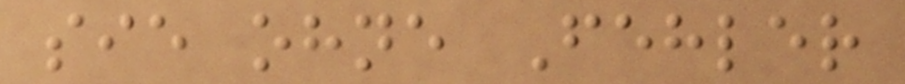sie ohne Fehler
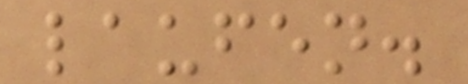laufen.
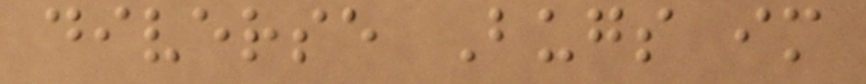diverse Bugs im
